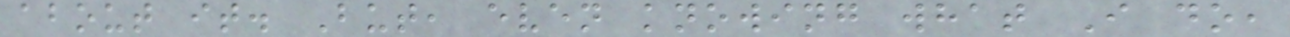about it. But, even knowing what I do,
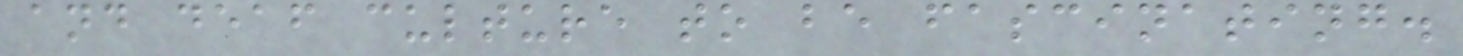and deaf culture to be fascinating.
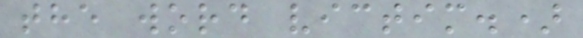the word victim.)
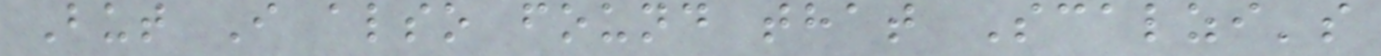But I also found that Scalzi's
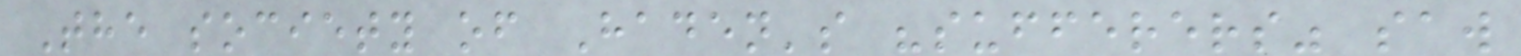The society of Haden's "sufferers" saw
